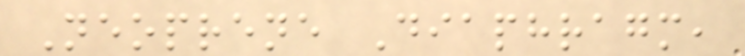Neoprene Diaphragm,
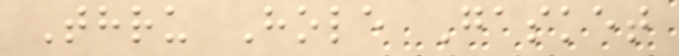Thru Hole Gasket
